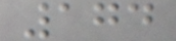174
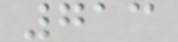713
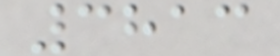3813
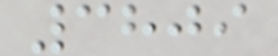3809
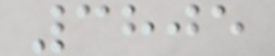3805
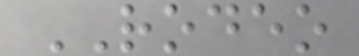RODEO
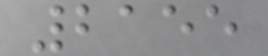2155
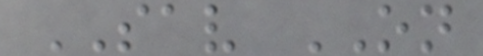SAV ON
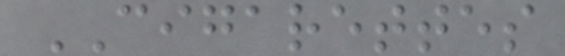CIGARETTES
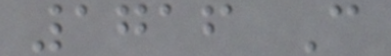1716 C
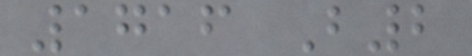1716 B2
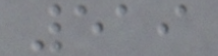519
